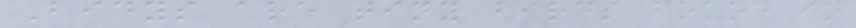Bidys are tiny birds found in
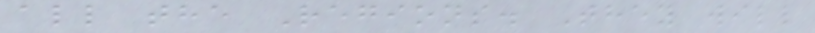all the Regions. They will
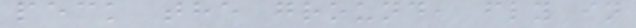peck the ground, fly in
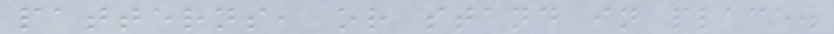patterns, or stand in place.
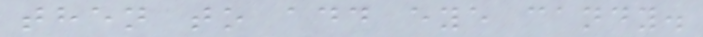then to add eye candy.
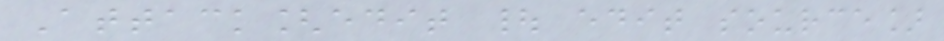Attack[edit | edit source]
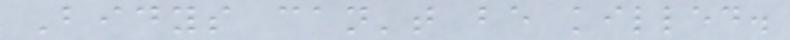Bidys can't be killed.
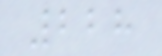228
